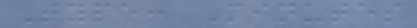Type: Minutes
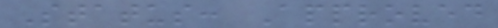Status: Approved
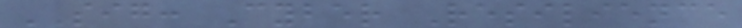SIG: Cyber Resilience
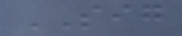SIG
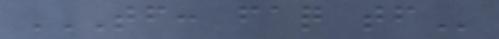TF: FAQ TF
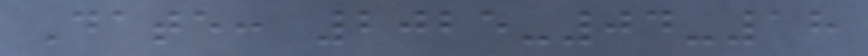Date: 2025-04-18
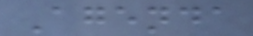Agenda
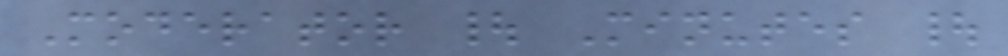Moderator | Minutes |
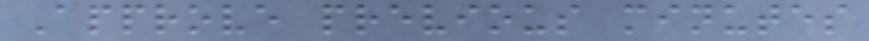Approve previous minutes
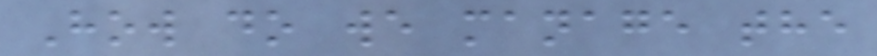How do we manage the
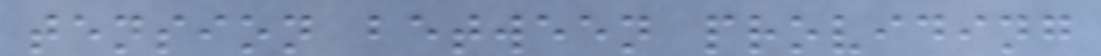tension between providing
